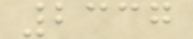2337
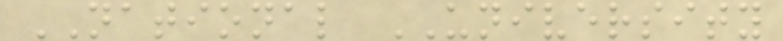NATIONAL UNIVERSITY
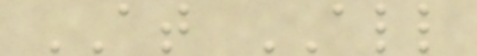AT ALL
